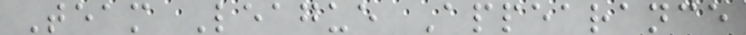Team League Appearance
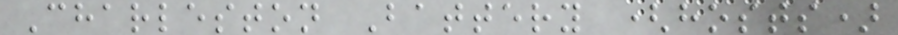Charleston Battery (hosts)
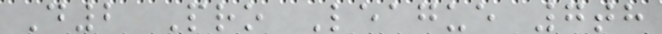D2 Pro League 7th
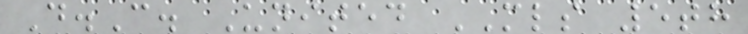D.C. United MLS 5th
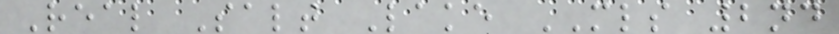Real Salt Lake MLS 2nd
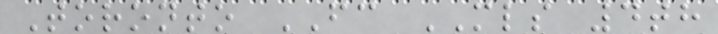Toronto FC MLS 4th
